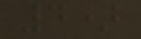4)
